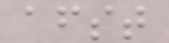afst
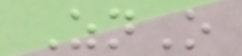ZnO
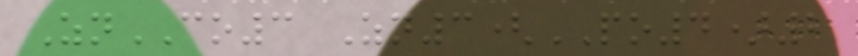ZnCO3 Zn3(PO4)2
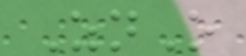ZnO
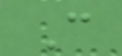C
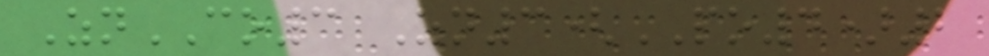ZnCO3 Zn3(PO4)2
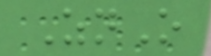ZnO
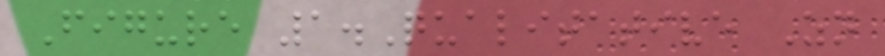Figure 1.Qualitative Zn
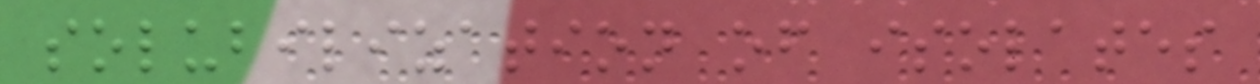solubilization of isolates
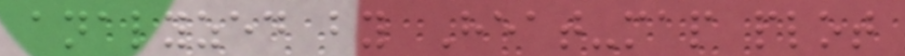analyzed by Heat-map plot
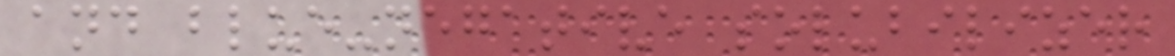and blue-negative solubilizer
